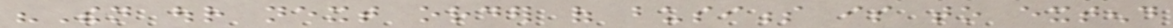"Then our next order of business is to extend
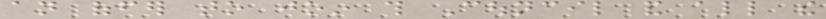an offer to join this Council and all the
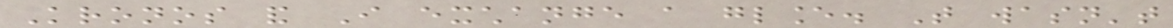Kronos and I exchange a glance. That wasn't
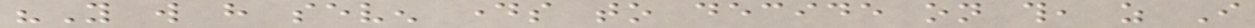"You will have seven days to decide on this, as I
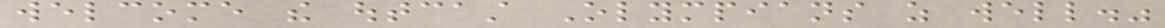welcome the outcast Olympians as well."
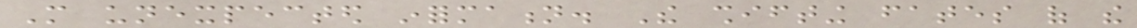More unexpected information. The shifting fates of the
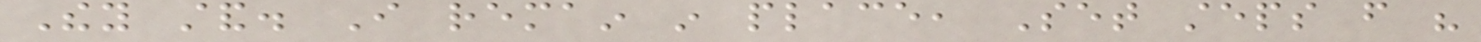They stand. I remain in place, Set steps from his
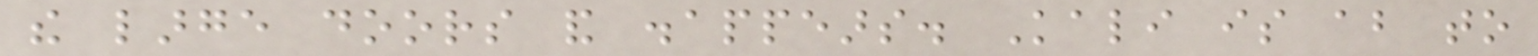the large doors and disappears. Kali is about to
